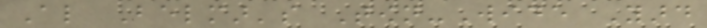Also Belmar's Town-Wide Yard
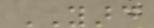YARD
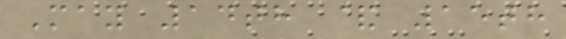May 14th & 15th
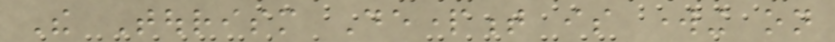The Tourism Department is working on
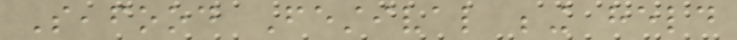Seafood Festival being held
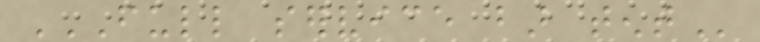FULL SERVICE BAR TENT
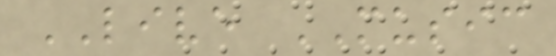LIVE MUSIC
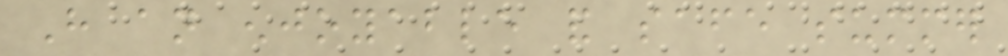Have an enjoyable and safe summer
